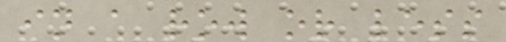in a row or less
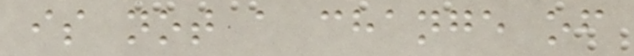is not a change of
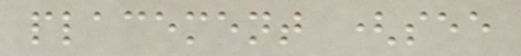placement (see
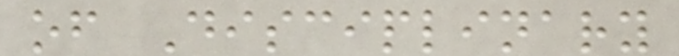of Disciplinary
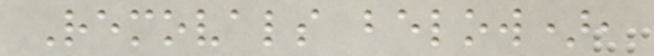Removals below),
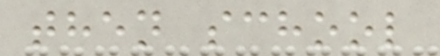then school
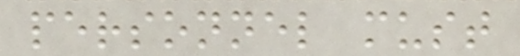personnel must
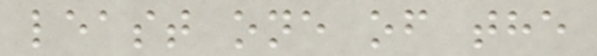least one of the
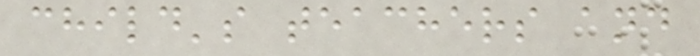child's teachers and
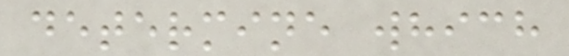determine which
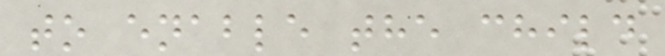to enable the child
